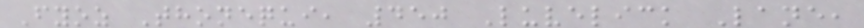Fyoz Thonequi, 450 Luvelick Lane,
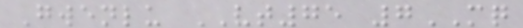Gwenlu VT75 7MQ
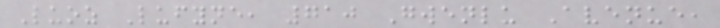Luoz Lufyne, 710 Gwenlu Avenue,
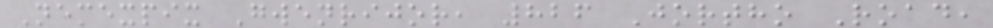Nemexpix Gwenrijor, 826 Jortho Road,
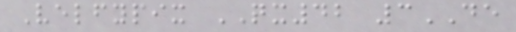Velfypix QX42 3DE
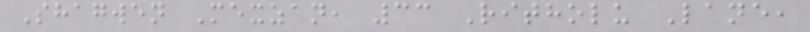Shagwen Mexzan, 33 Ritholu Lane,
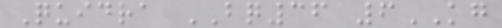Quidra BQ36 6KG
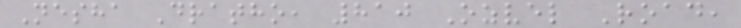Nesha Dratho, 810 Ozvel Road,
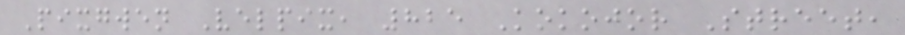Pixgwen Velpix, 825 Kokojor Street,
